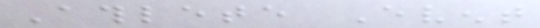Athlete Event
